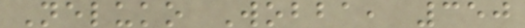Neluko Wobba, 350
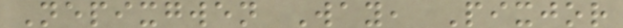Nepixgwen Way, Pixjor
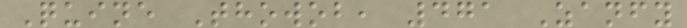Quine Thowob, 471 Zanfy
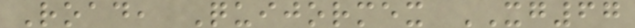Road, Quijormex XG67
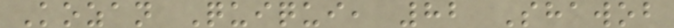Kozan Quiqui, 82 Shawob
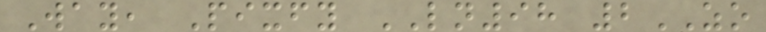Way, Pixfy LN98 2ZO
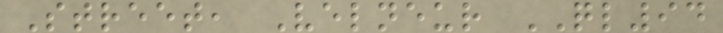Street, Velneur QL94
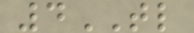4TL
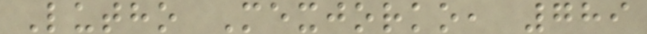Lutho Mexjorko, 789
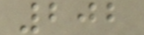202
